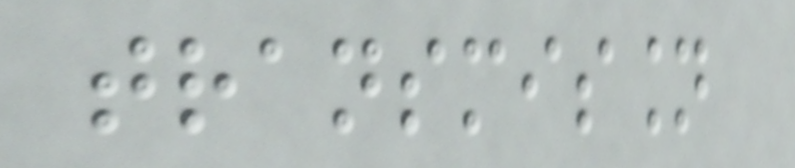transmission
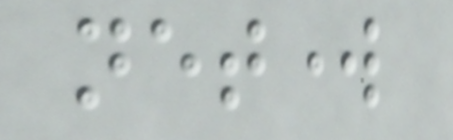network
